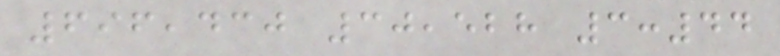696,430 30,528 3:44
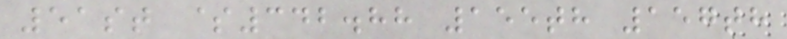51st $342.88 155th 157th
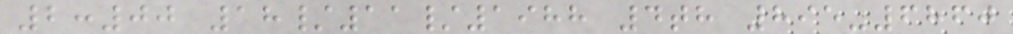2:00 18/11/1988 4th 895-6860
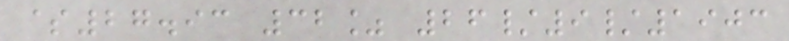$27.93 32% 26/9/1903
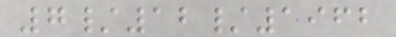7/12/1962
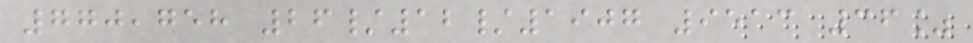770,758 26/12/1907 9513 36%
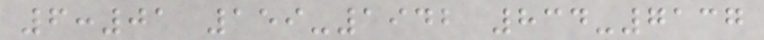6:01 159-1942 834-7137
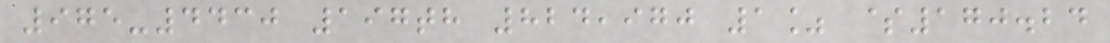975-4430 197th 824,970 1% $170.24
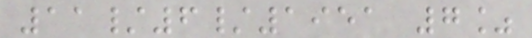11/6/1951 7%
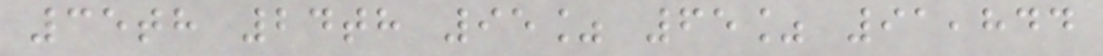35th 24th 95% 65% 91,844
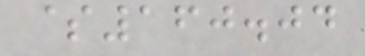$160.04
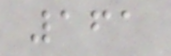161
